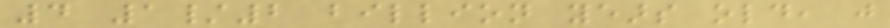4 1/2 billion years old, just
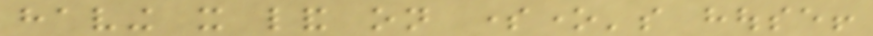having it land on someone's house!
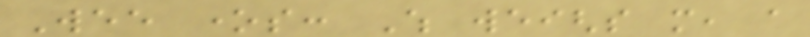Wee ones: Which weighs more, a
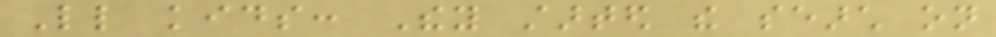Little kids: They started the search on
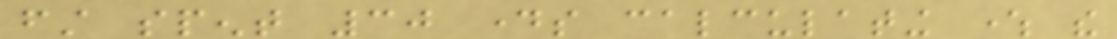first spent 30 days calculating where the
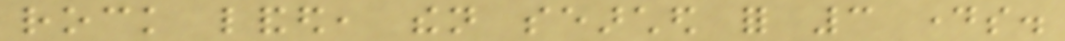rock landed, then searched for 3 days.
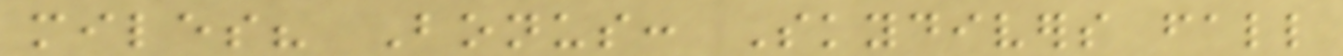miles? Bonus: Skydivers fall
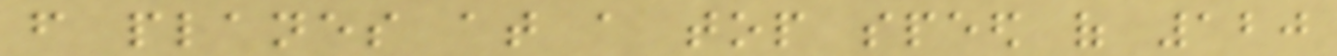from planes at a top speed of 120
